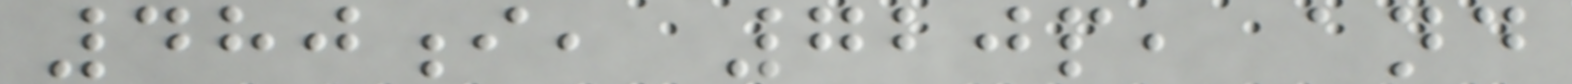480i, 720p, and
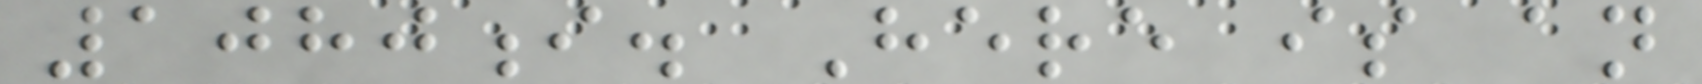1080i. Here is an
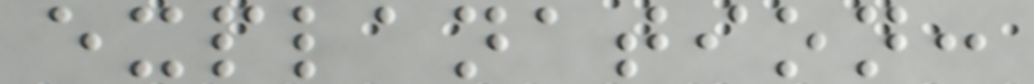explanation:
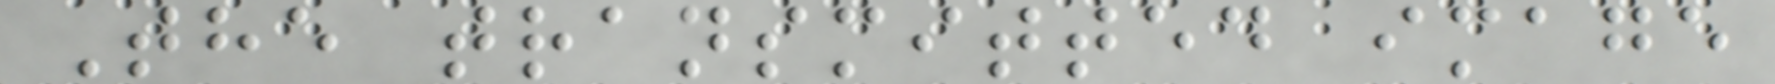The transmitted image
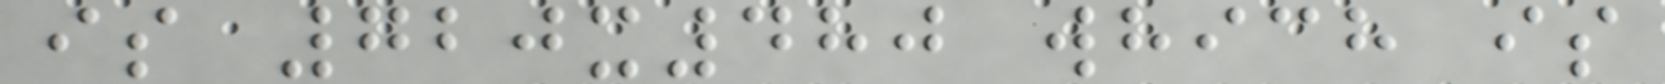is 720x480 which is
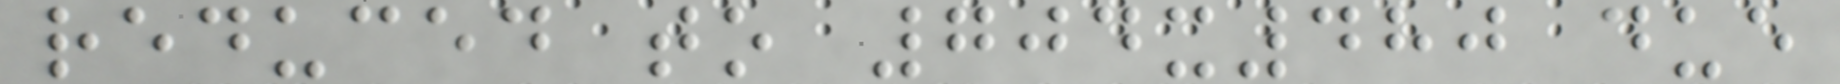reduced to 704x480 due
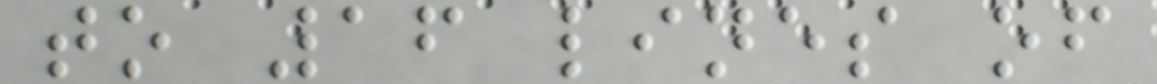to 16 lines of
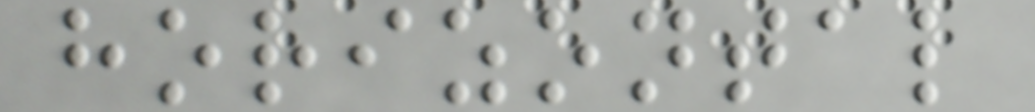horizontal
